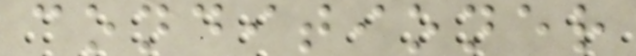conditioner
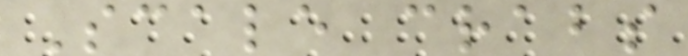Scale crabs
